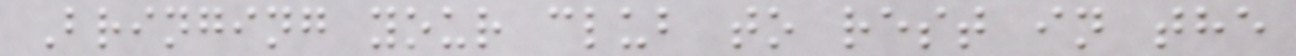Bringing your club to rest in the
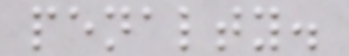penalty.
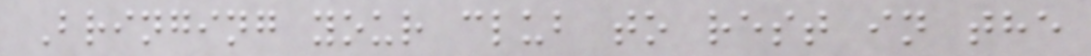Bringing your club to rest in the
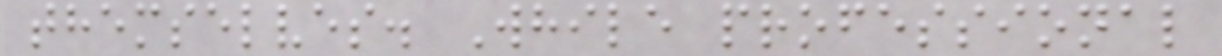themselves. While professional
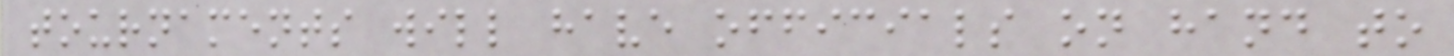tournaments will have officials on hand to
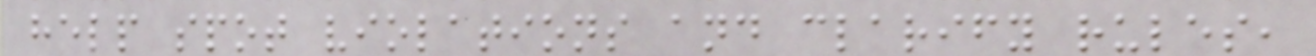help spot violations and clarify rules,
